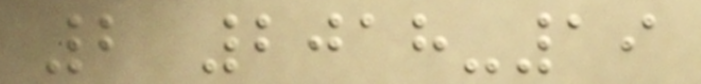2 2018-19
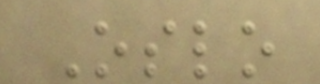Oslo
